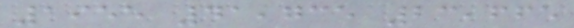1955 41,735 23,665
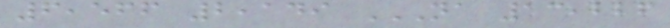6,566 2,149 NA 13,226
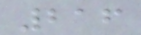216
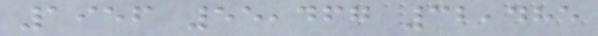1956 55,467 32,485
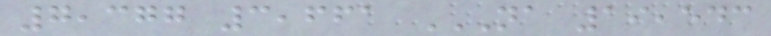7,377 3,661 NA 19,543
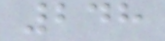248
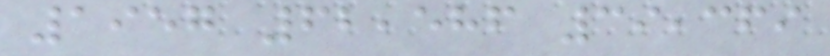1957 62,586 39,369
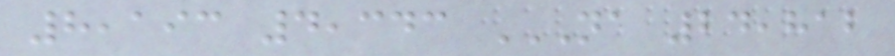8,193 4,343 NA 24,812
